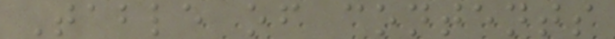Table of contents
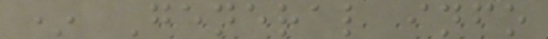* General info
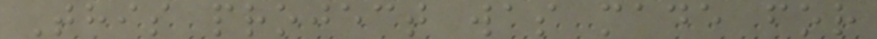This project was made for
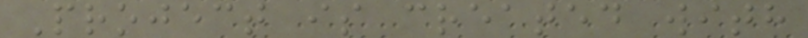Project is created with
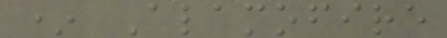* Alamofire
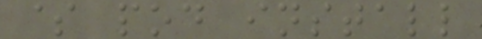$ pod install
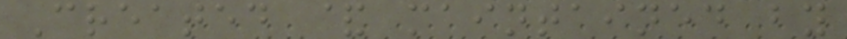Created & maintained by
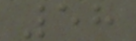58
